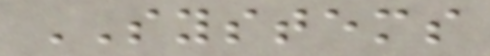SYSTEMS
